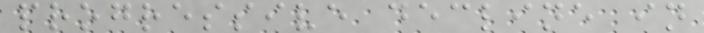progressive decline in
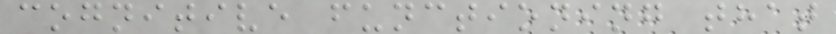cognitive functioning that
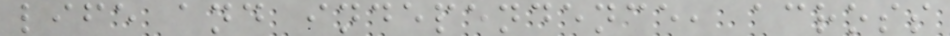life and independence, across
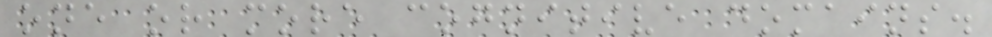one or more cognitive domains.
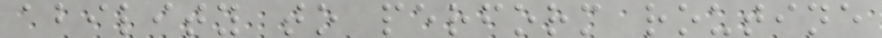ability to perform routine
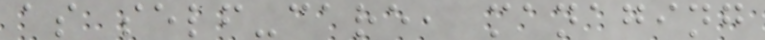as self-care, managing
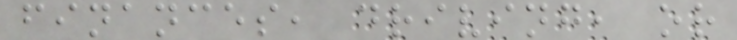finances, driving, or
